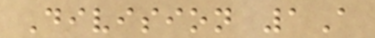Division 1A
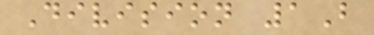Division 1B
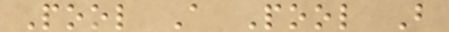Pool A Pool B
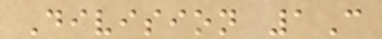Division 1C
